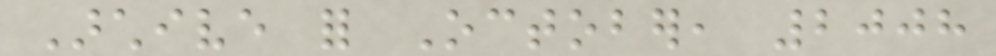Archive for October, 2008
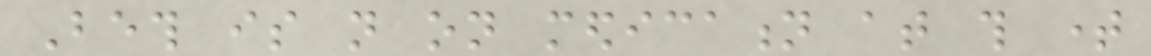Beth is not on medication at this time
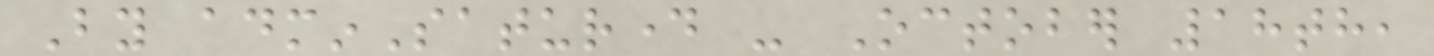By adminSaturday - October 18th,
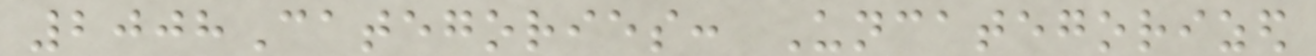2008Categories: Uncategorized
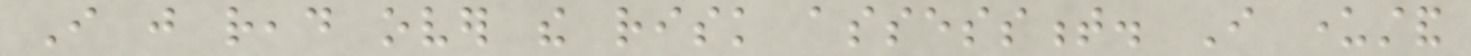I just read over the risk assessment. I understand
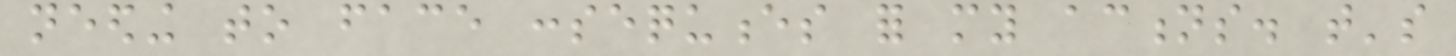needing to face consequences for my actions. that's
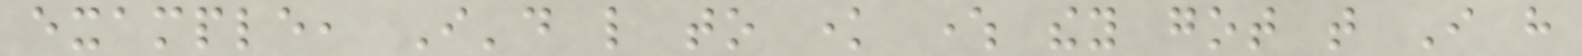example, I'd like to know where they got that I have
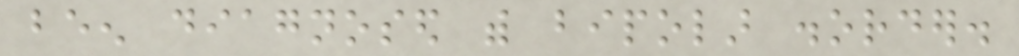been diagnosed with bipolar disorder.
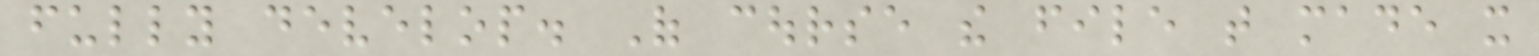fully develop. Of course the file that made it
